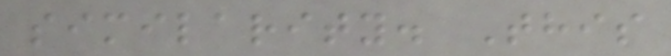similarity. This
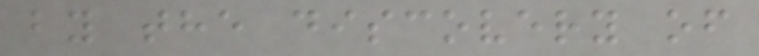by the discovery of
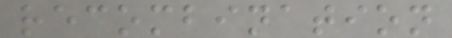recombination
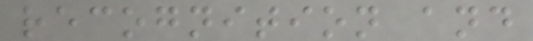recognition and
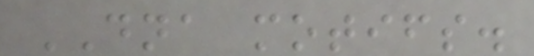DNA motifs.
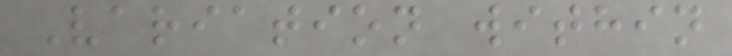Variation within
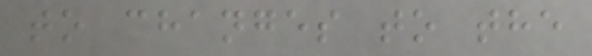to changes to the
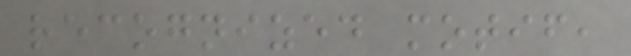recognized motif,
